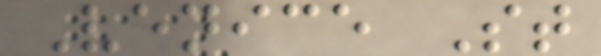Venice St
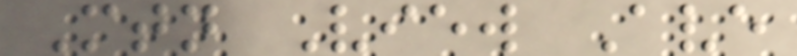Mtn View Ave
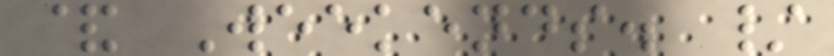& Weekends. /
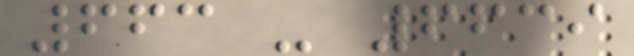663 - 6639
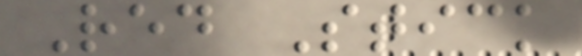Red Stick
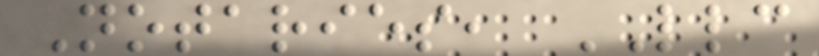Notaries, LLC
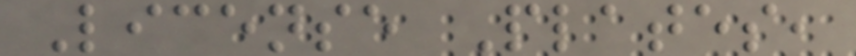License Plates,
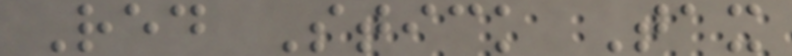Red Stick Tax
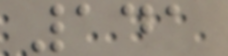141
